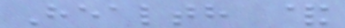Health &
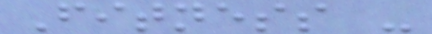Fitness -
